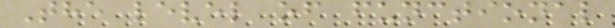The level of functional
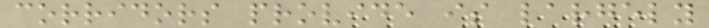corridors provide is largely
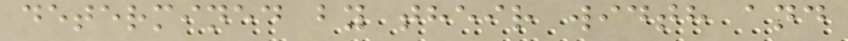determined by their width and
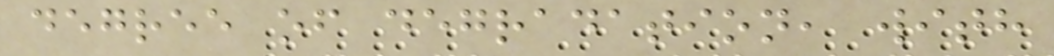degree of degradation, with
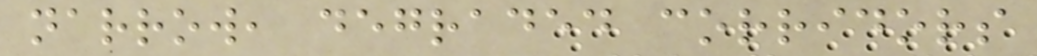narrow, degraded corridors
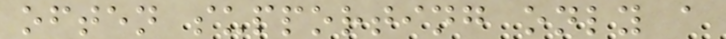often supporting only a
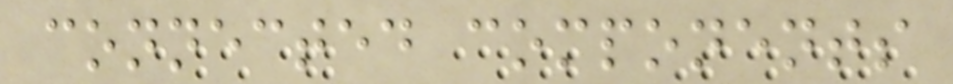connected components
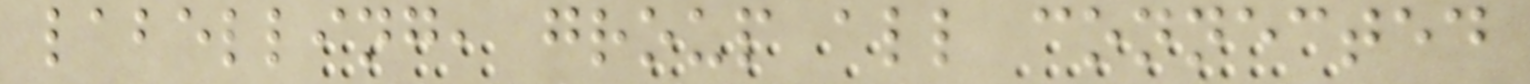labelling, group all connected
